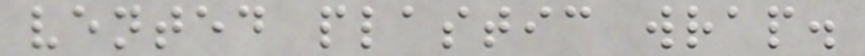vented plastic wrap.
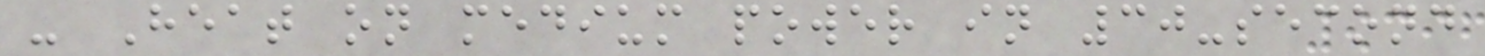- Heat on medium power in 30-second
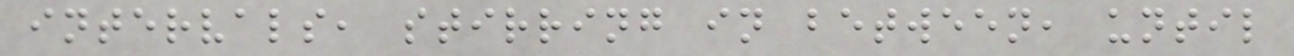intervals, stirring in between, until
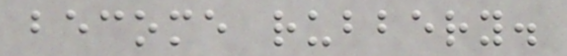become rubbery.
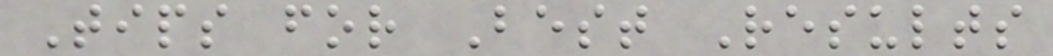Tips for Best Results
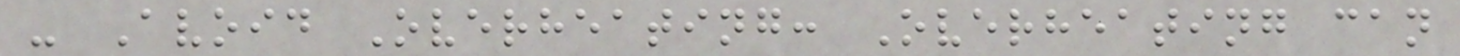- Avoid Overheating: Overheating can
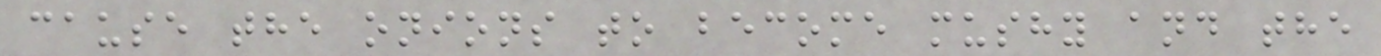cause the onions to become mushy and the
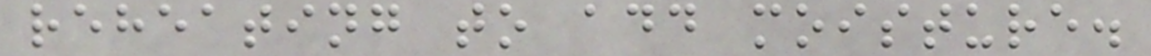reheating to add moisture.
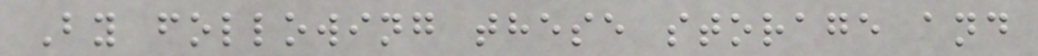By following these storage and
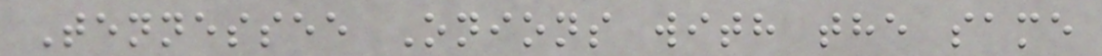Tennessee Onions with the same
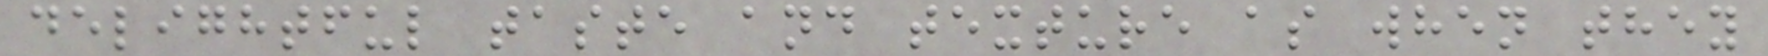delightful taste and texture as when they
